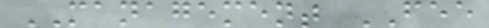MANAGEMENT FEE
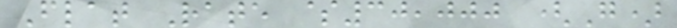Flat Rate $30,000 (G)
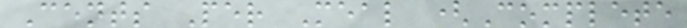Cents Per Meal (Complete
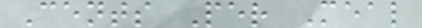Cents Per Meal
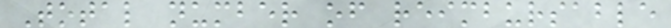Total number of reimbursable
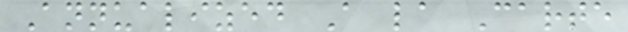Annualized A la Carte
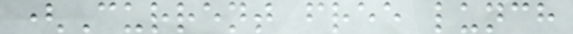(Current free lunch
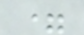=
